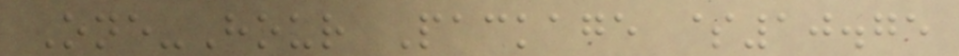One-Hour Package $10.75
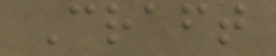Craft
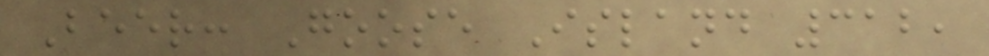Beer: Goose Island 312,
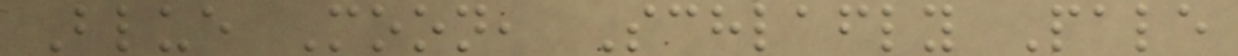Blue Moon, Schlafly Pale
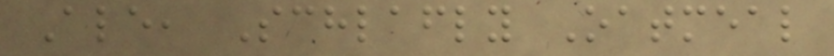Ale, Schlafly Oatmeal
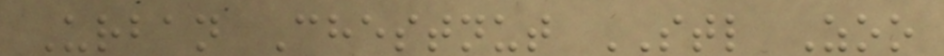Urban Chestnut STL Zoo
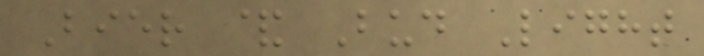Bier & Bud Light
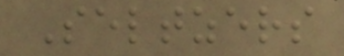Seltzers
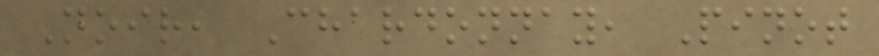Noir, Chardonnay, Pinot
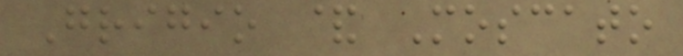Grigio & Moscato
